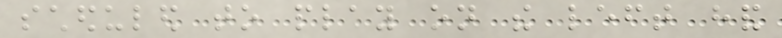scheduled to play on the left hand
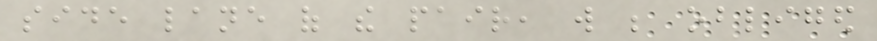side lane of the pair, will be obliged
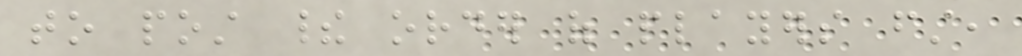to post their order of players first,
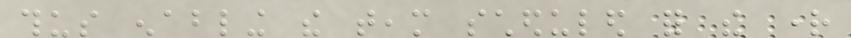thus enabling the team scheduled for the right
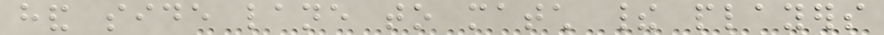hand side lane to match their players
